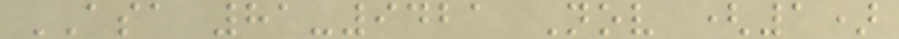ASA 81-9421 Nov (1)
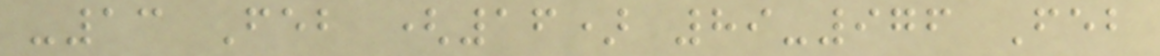-13 Feb (16) 89-976 Feb
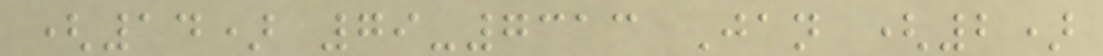(14) 79-7313 Jan (2)
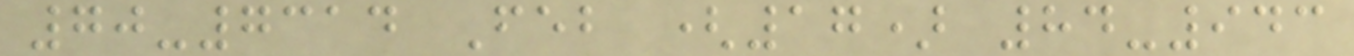70-7314 Feb (17) 84-943
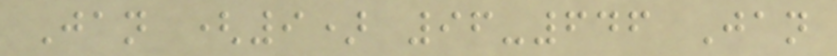Jan (9) 96-646 Jan
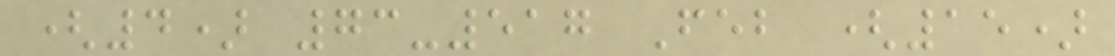(4) 73-517 Feb (15)
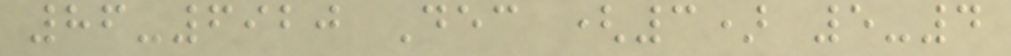86-6920 Dec (3) 5-4
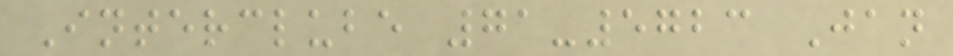Interclube 71-5723 Jan
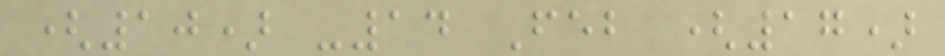(10) -14 Feb (17)
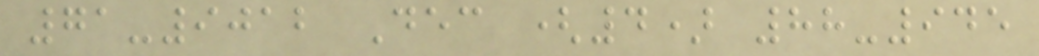71-9012 Dec (4) 88-945
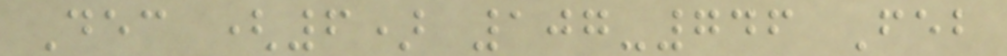Dec (6) 107-746 Feb
